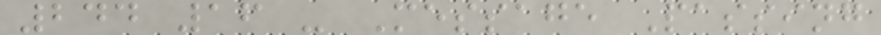244 16 - Message Passing
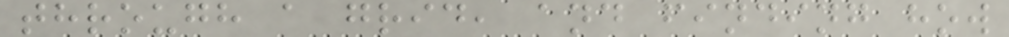through a grid, and finding how
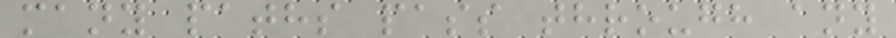many paths pass through any
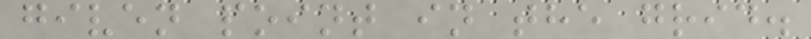given point in the grid.
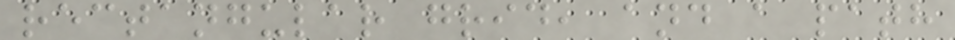rectangular grid, and a path
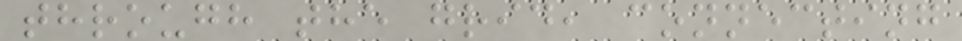through the grid, connecting
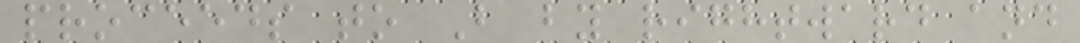proceeds to B by rightward and
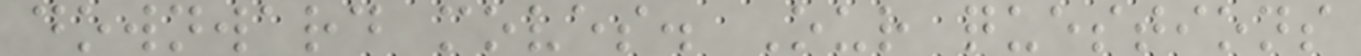downward moves. Our questions
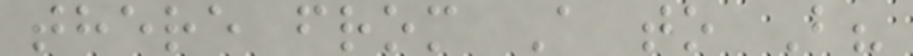there from A to B?
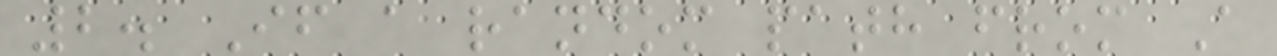2. If a random path from A
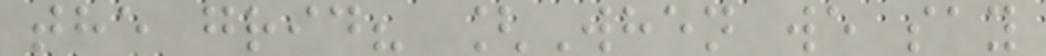the grid? [When we say
